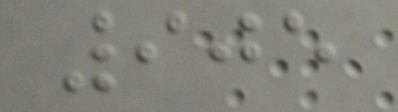905
